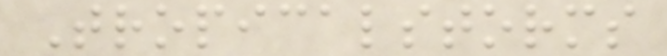Tropicalstorms
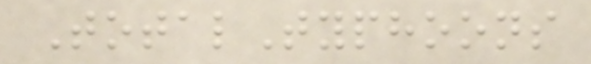TotalTyphoons
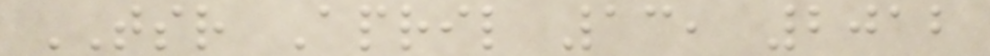TSR April 13, 2012
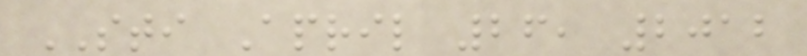STI April 26, 2012
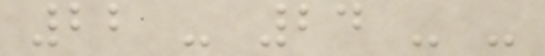22 - 24 - -
